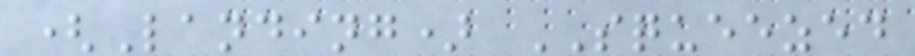(Landing) SQUEEZED
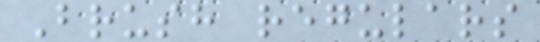Brush regulars
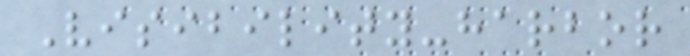Visibility-harbor
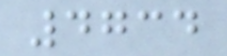4734
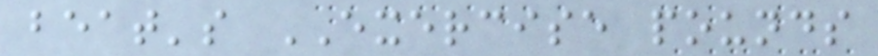beat's EXERCISE pounds
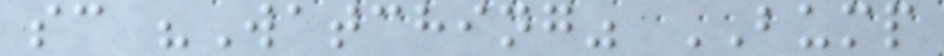sc "Watching" BUMP
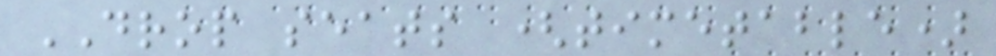DROP seats (timetable)
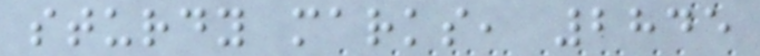sturdy marks, 2845
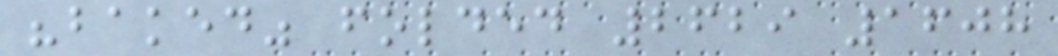"baked" folded 2629 1608
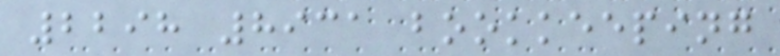2298 8931 bookkeeping
